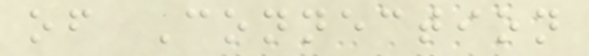of Connection
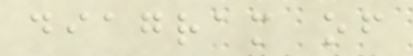diagram of
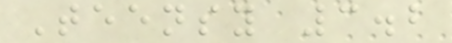Teensy 3.2
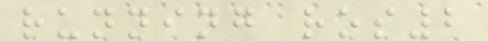running ros2
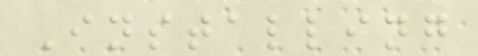Installing
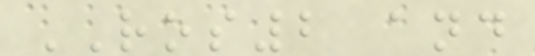ROS2 and
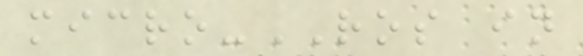micro-ROS in
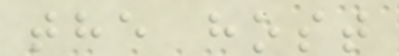the host
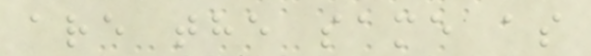are the same as
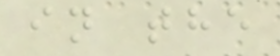in the
